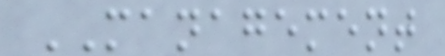MANAGEMENT
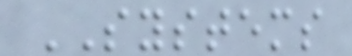SYSTEMS
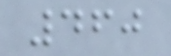460
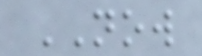NOW
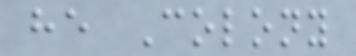he Colony
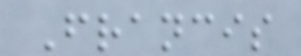Francis
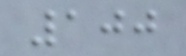100
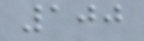100
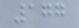177
